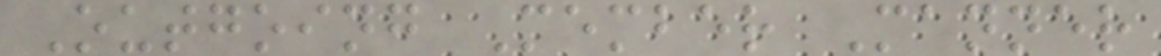Outgoing Member Manner
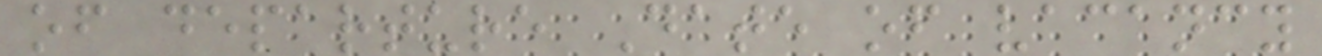of departure Date of vacancy
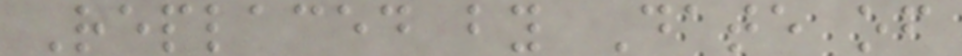Replaced by Date of
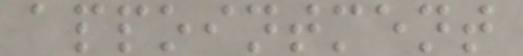appointment
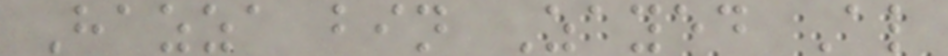Hazza bin Zayed Al
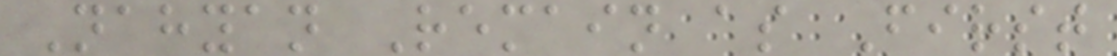Nahyan Remain as First
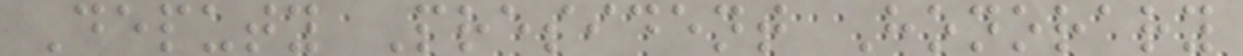Deputy President Honorary
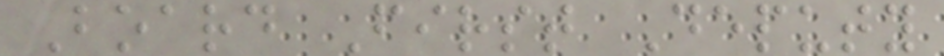Board First Deputy
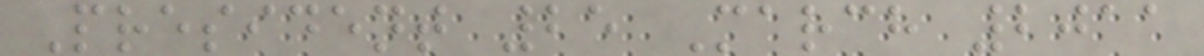President 25 March 2011
